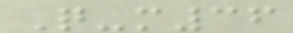Q-m36
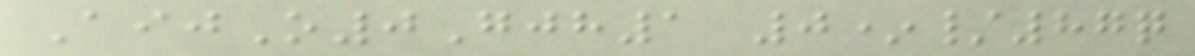AijO0Gjh1 0*/87q
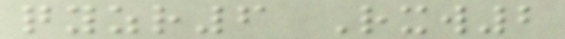qyzr6 Rxw2
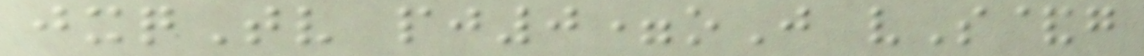jxqTv pj0=oJ vS&g
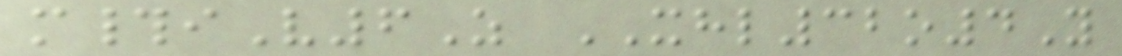m#iV6Z XHL32o4Y
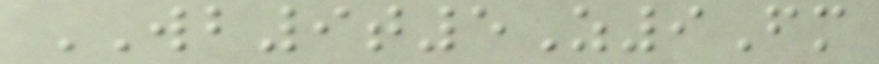WB9t5Z9Fm
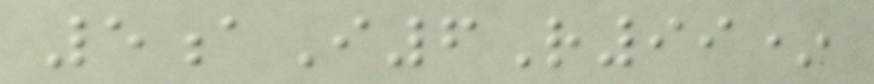5aI6R99*
